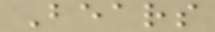Bears
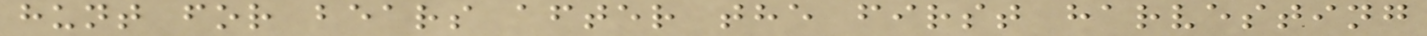hunt for bears after the first harvesting
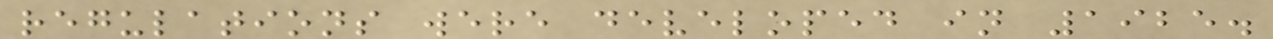regulations were developed in 1925.
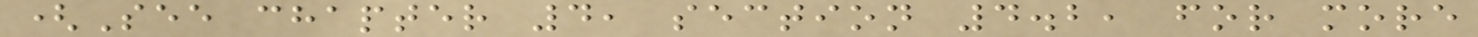(See chapter 4, section 4.2, for more
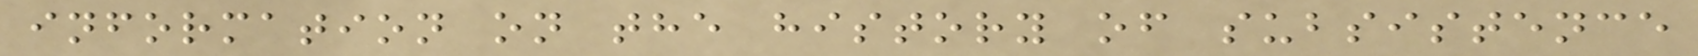information on the history of subsistence
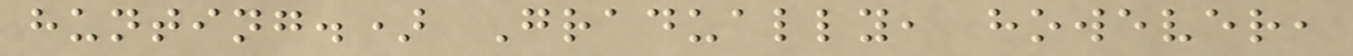hunting.) Gradually, however,
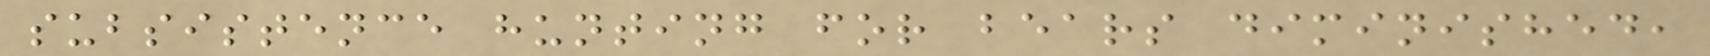subsistence hunting for bears diminished,
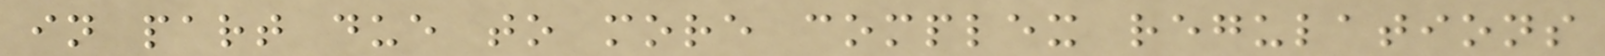in part due to more complex regulations
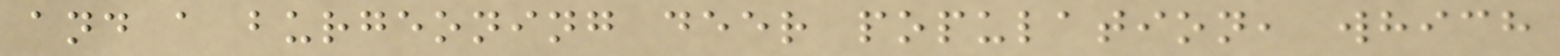and a burgeoning deer population, which
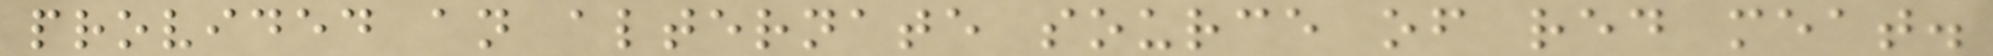provided an alternate source of red meat.
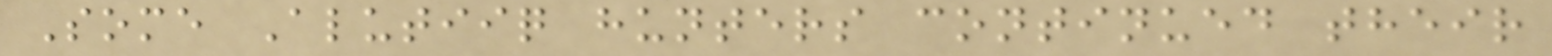Some Alutiiq hunters continued their
